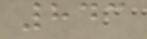843
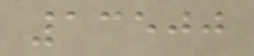13500
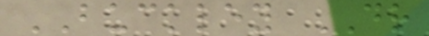BUCKLEY DR
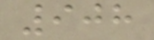908
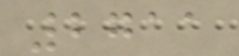2711
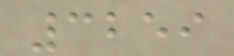3259
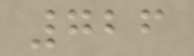726
